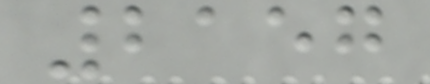2157
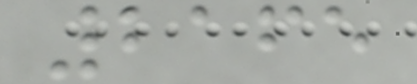2165
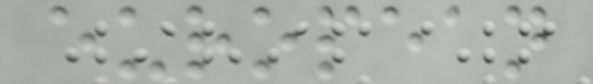european
